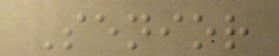Senior
